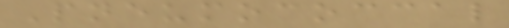Pneumococcal
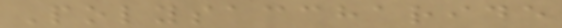Polysaccharide
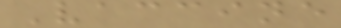Vaccine
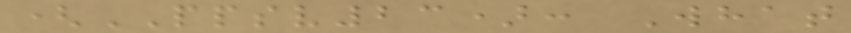(PPSV23): What
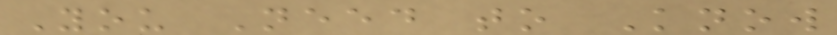You Need to Know
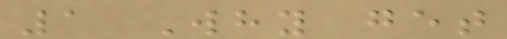1 Why get
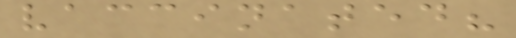vaccinated?
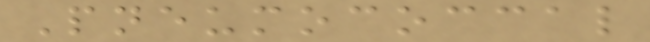Pneumococcal
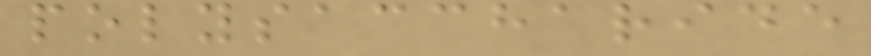polysaccharide
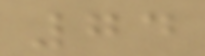74
